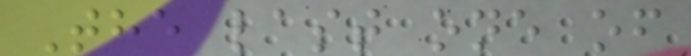The last one of
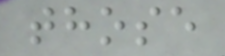those
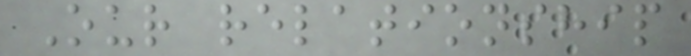Our relationship
